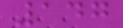147
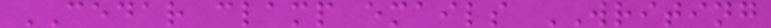CEDAR clamp emails WRITING
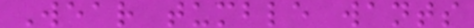Wear tumble wants
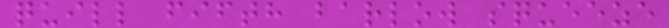quill fifth barlow squeeze
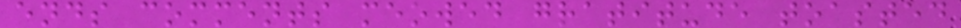ends comments meowed gratitude toasted
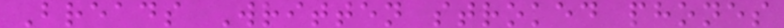Breads Written stroked phones
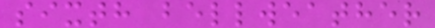sixth bellweather
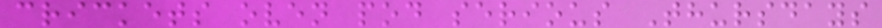crickets oven pod serious Thursdays
